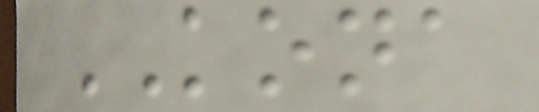KONA
